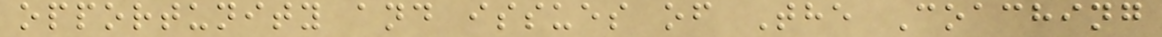opportunity and issues of The Coaching
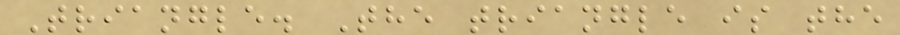Triangle. The triangle is the
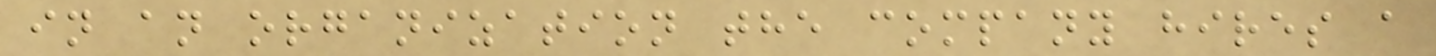in an organization the company hires a
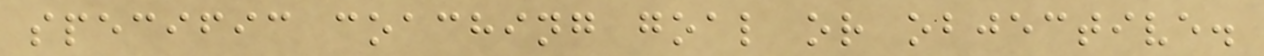specific coaching goal or objective.
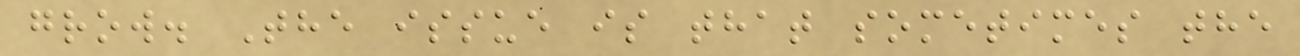grow. The issue is that sometimes the
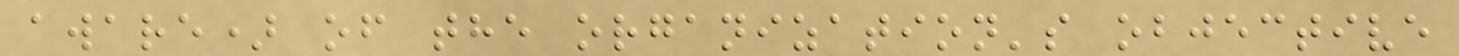aware) of the organization's objective
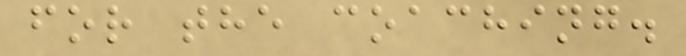for the coaching.
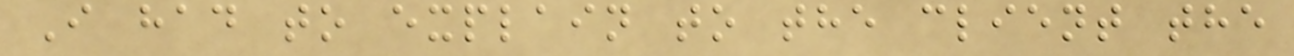I had to explain to the client the
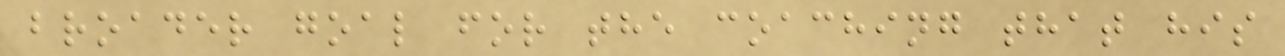broader goal for the coaching that his
